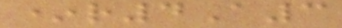*r4A3
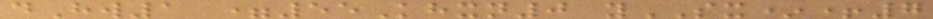dHw1 =55Khxn0 ySX*+7
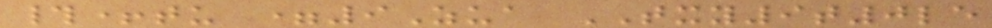#+tu =9Zua TXY9t0le
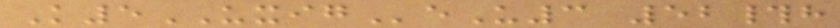K5UXIGeU3 52#h
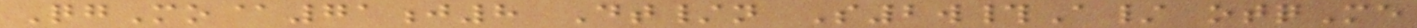QgMo@71j8 Dt/n S2w#A/ otqMe
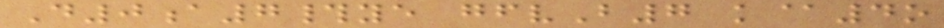D0a7#ye gfvB7 k@4o
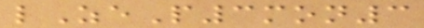lZeP3mon3
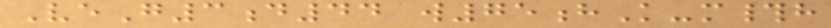VeG3d44 w75hK-m#h
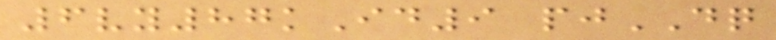6vy87kId9 pjDQ
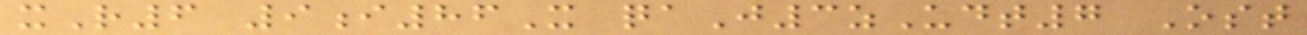xR6 9i86X qaJ3zUdt7 Ost
